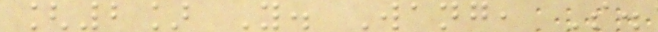[2] Y. Wang, S.
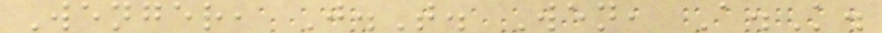Wenger, J.T. Wen, A.K.
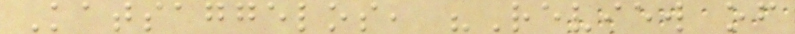Katsaggelos, "Review of
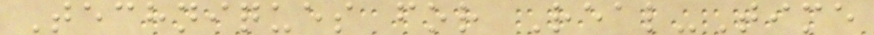Techniques for Real-Time
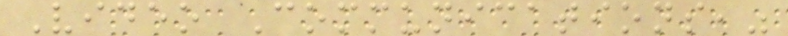Video Communications,"
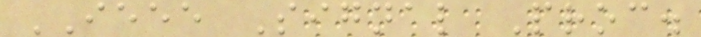IEEE Signal Proc.
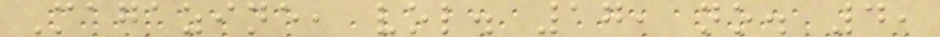Magazine, vol. 17, no. 4,
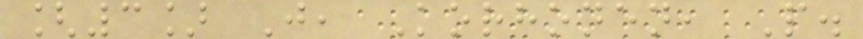[3] J, Korhonen, P.
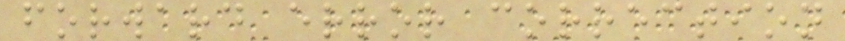forward error correction
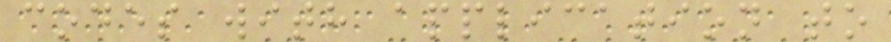codes with application to
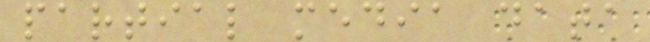partial media data
